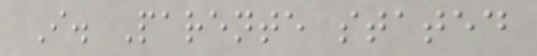I. Parente stated
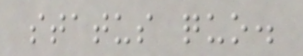status quo.
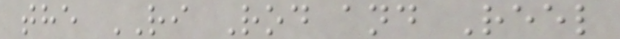the RI Rod and Reel
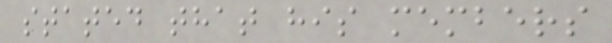stated that his members
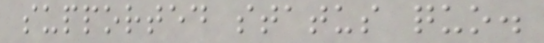supported status quo.
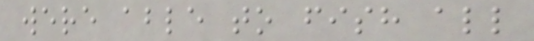were able to fish all
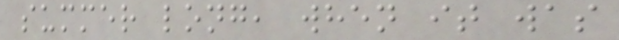summer long, when it was
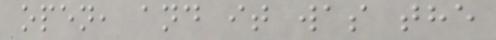open, and it was the
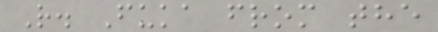R. Fuka from the
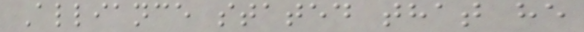Alliance stated that he
